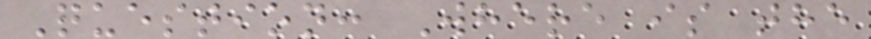Question: Where is the
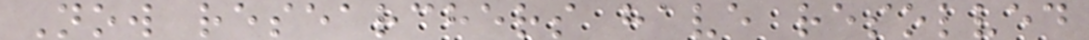Now researchers have resolved
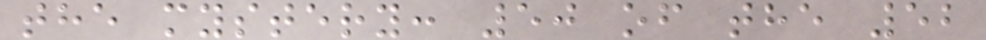the mystery: 50 of the 52
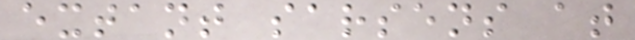extant sarsens at
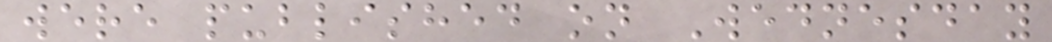were published on Wednesday
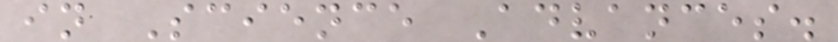in Science Advances.
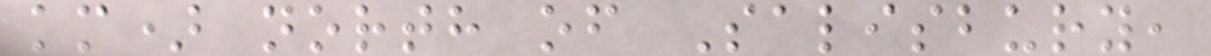km) north of Salisbury,
